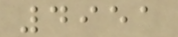4951
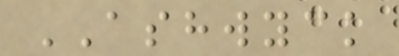ASHWYCK
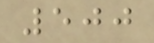500
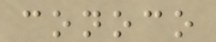conoco
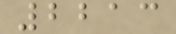2213
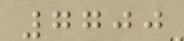7700
